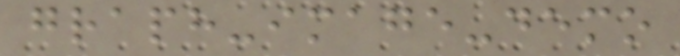graph-image-demo
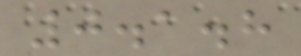0.1.8
